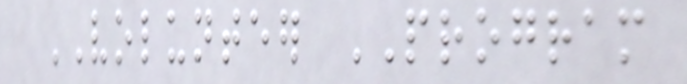VOLUNTEER PROGRAM
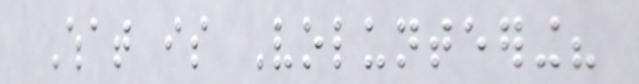What is Volunteering?
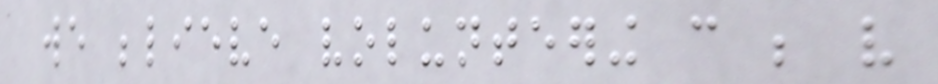we believe volunteering can be very
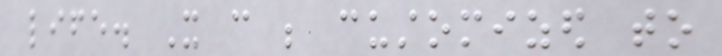life. It can be customized to
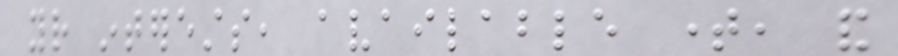your interests, available time, and
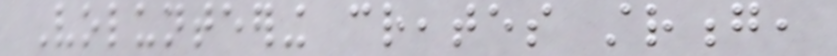Volunteering creates strong,
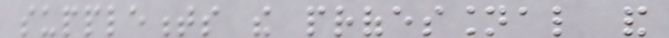supplements the professional and
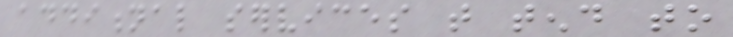additional services that tend to
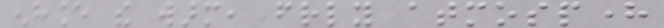enhance the warm, friendly atmosphere
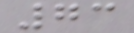73
